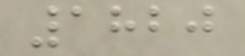1820
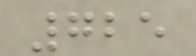725
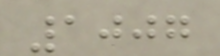1007
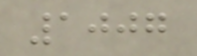1007
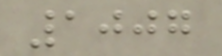1007
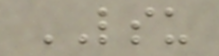LSU
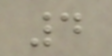4
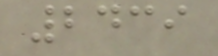2439
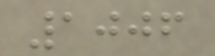1006
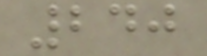240
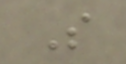S
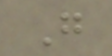G
